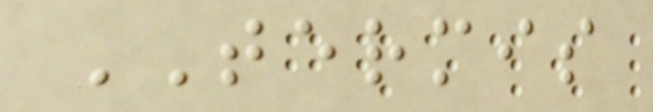TERMIS
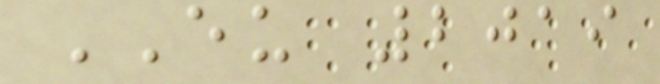EU 2019
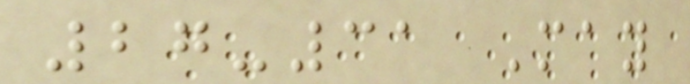27-31 May
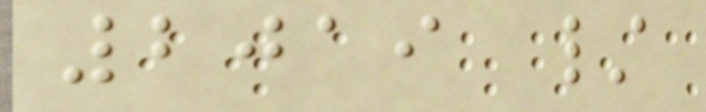2019 /
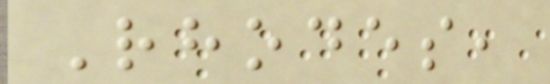Rhodes,
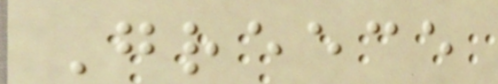Greece
